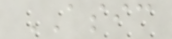ASIC
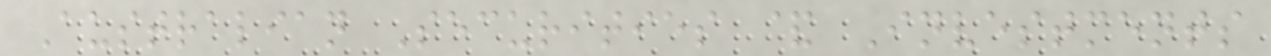Australian Securities & Investments
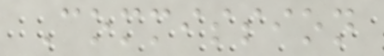Commission
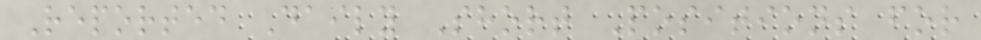Reported Daily Short Positions for
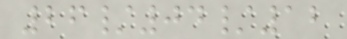26/04/12
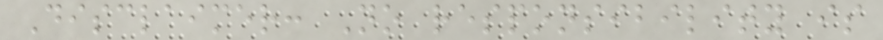Disclaimer: No responsibility is
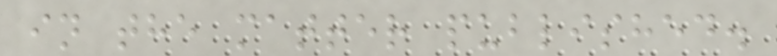in the matter published.
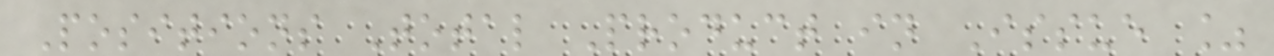Positions Total Product in Issue %
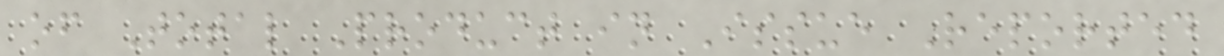of Total Product in Issue Reported
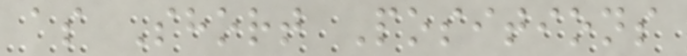as Short Positions
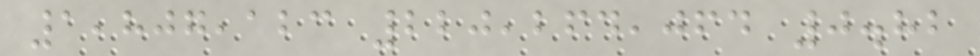1,807,123 220,264,064 0.82
